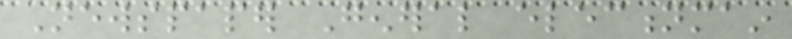Newspaper General electionmain
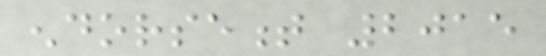endorsement 2015
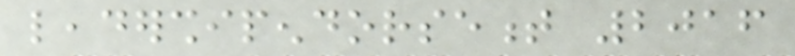leadershipendorsement 2016
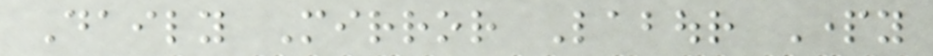Daily Mirror Labour Party
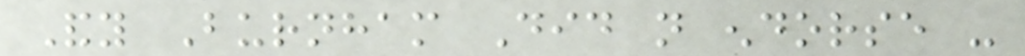Andy Burnham Did not endorse -
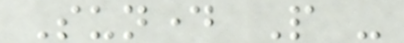Sunday People -
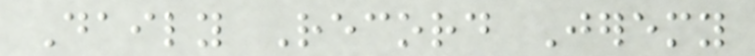Daily Record Jeremy
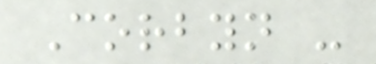Corbyn -
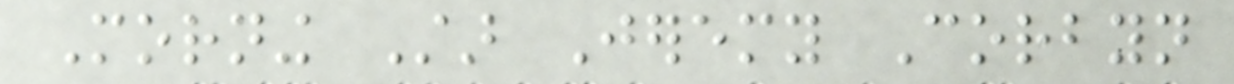Morning Star Jeremy Corbyn
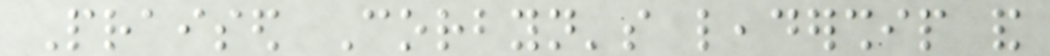Praised Corbyn's leadership and
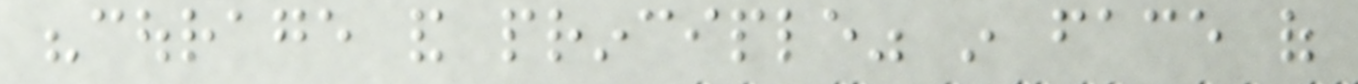"courage and principle" in face of
